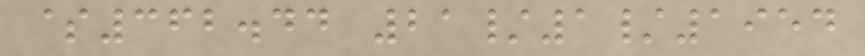$362.44 21/1/1954
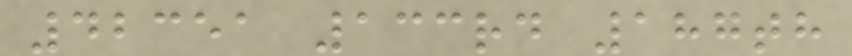42351 133rd 187th
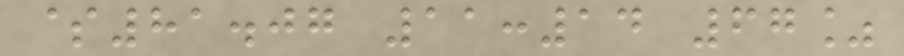$81.07 11:14 67%
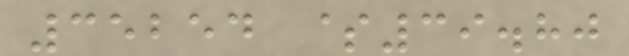35254 $39.80
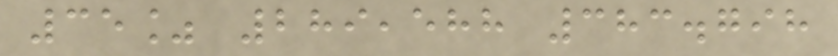35% 289,588 383.798
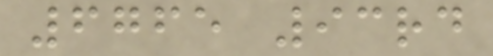6765 93rd
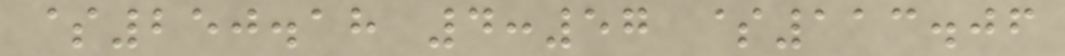$250.18 4:57 $113.06
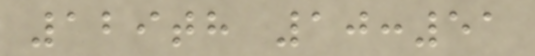129th 10:51
